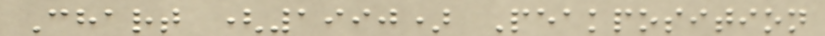Chart (1990) Peakposition
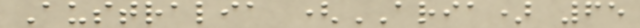Australia (ARIA) 65
